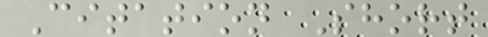Citation Short
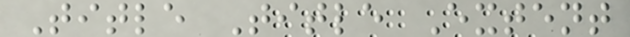Title Title Extent
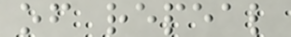of repeal
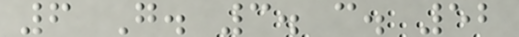6 G. 3. c. 52
